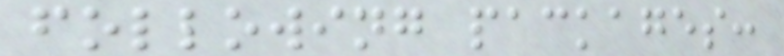following packages:
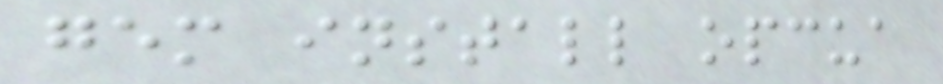gem install opcua
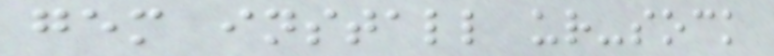gem install ur-sock
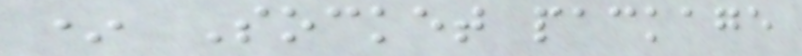* Socket package
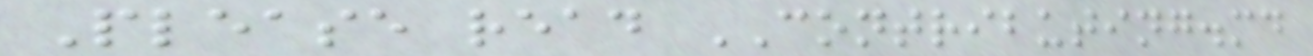Please read CONTRIBUTING.md
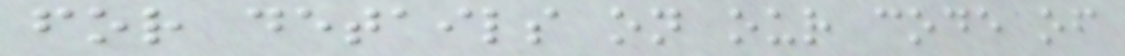for details on our code of
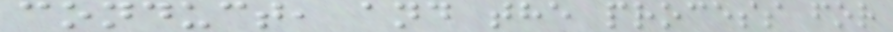conduct, and the process for
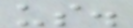us.
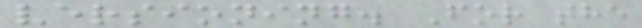versioning. For the
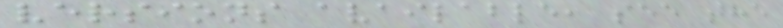versions available, see the
